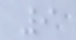9
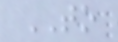TO
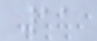11
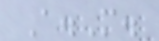A.M.
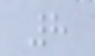8
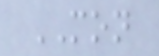MON
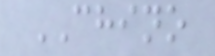CHINO
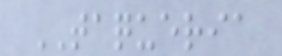TAQUERIA
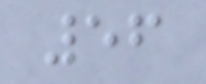56
